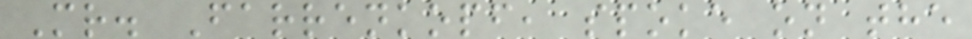Mr. Farrenkopf, spoke on the
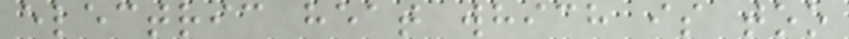electric heat which is too
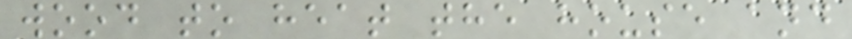wood to heat the house and
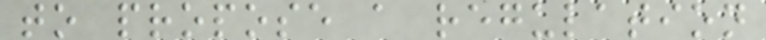to propose a regulation
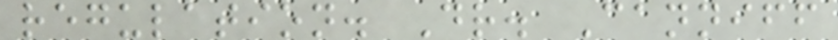regulation. Dr. Canniff
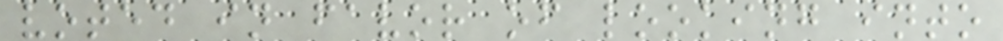voted in favor of looking into
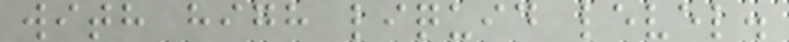with high liquid level.
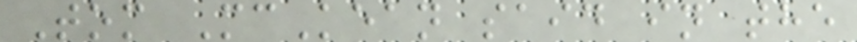Tom McKean said in the
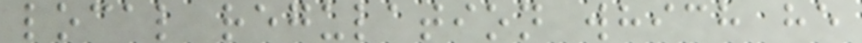local regulation which he
